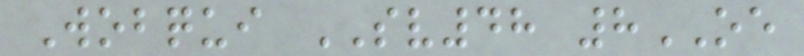Wobqui SV48 8OE
